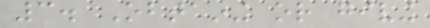3. Obtaining or giving
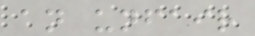an unfair
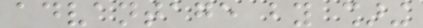advantage by sharing
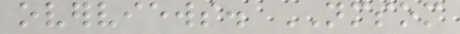overviews. NMSOM
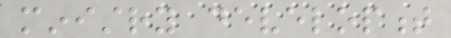ministry development
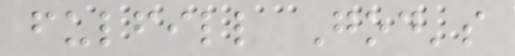fulfill God's
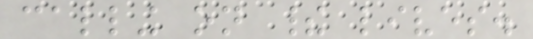calling on their lives.
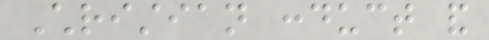Christian conduct and
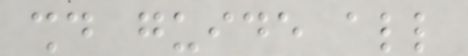should guide all
